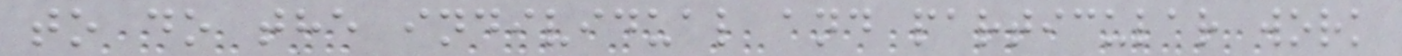to do the individual and particular work
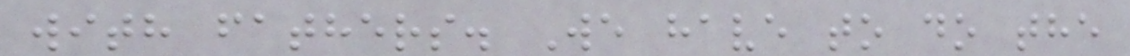with fathers. We have to do the
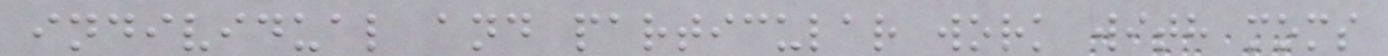individual and particular work with moms
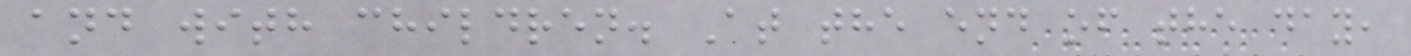and with children. At the end of the day,
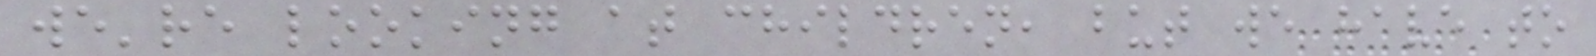we're looking at children, but we have to
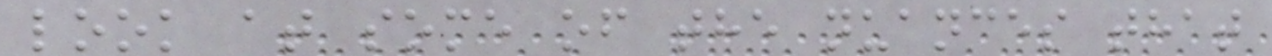look at some of the nuances that
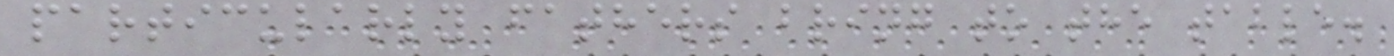particularly fathers bring to the table.
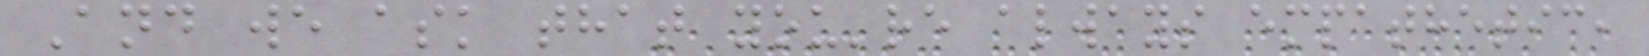And we ask that you're always empathetic,
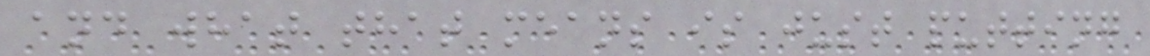and what that means is just putting
